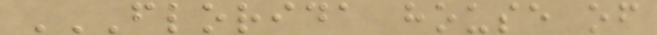FLORIDA HOUSE OF
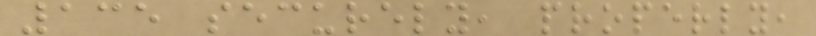135 securely, properly,
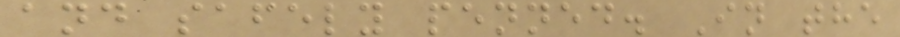and safely penned. In the
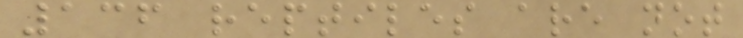136 reptiles are not
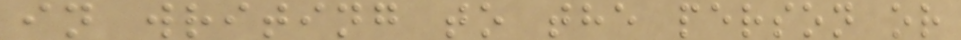in writing to the person or
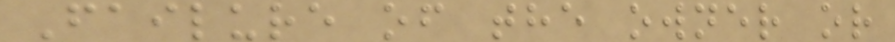Failure of the owner or
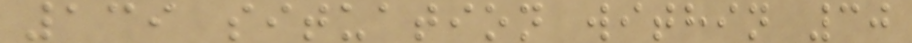139 situation within 30
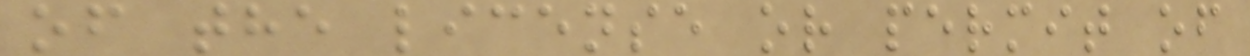of the license or permit of
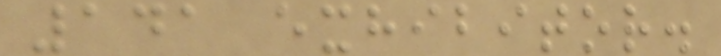141 exhibitor.
